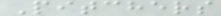Pitchers
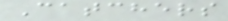Catchers
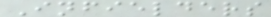Infielders
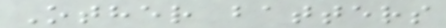Other batters
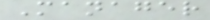Manager
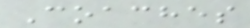Coaches
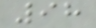98
